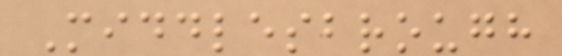Middlesbrough
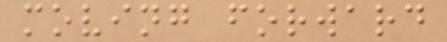moving forward
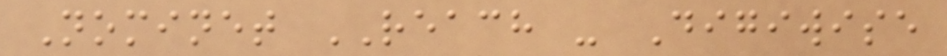Nominet REACH - Digiwise
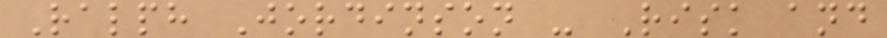Ralph Jordinson - Risk and
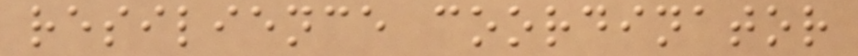resilience coordinator
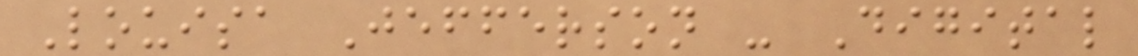Louisa Jefferson - Digital
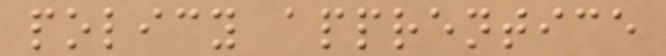policy apprentice
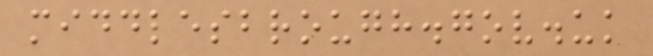middlesbrough.gov.uk
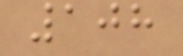108
